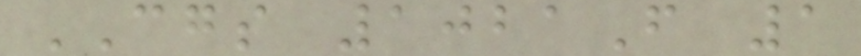CGS 1021F 1
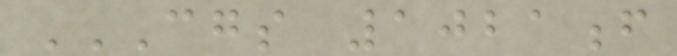CGS 1021F
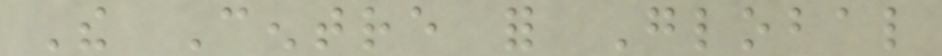The Centre for Global
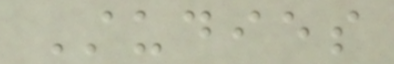Studies
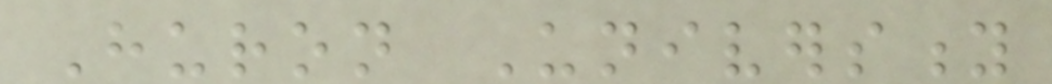Huron University
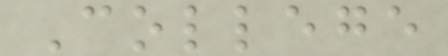College
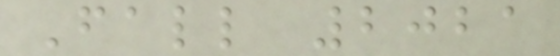Fall 2021
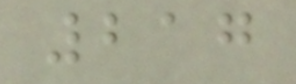217
